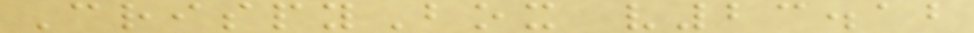CrispyBox v23.12
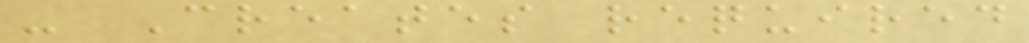- Creates required
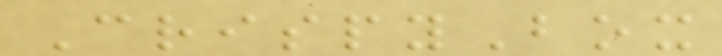CrispyBox
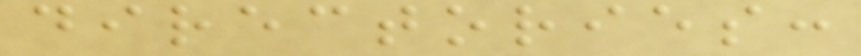directories:
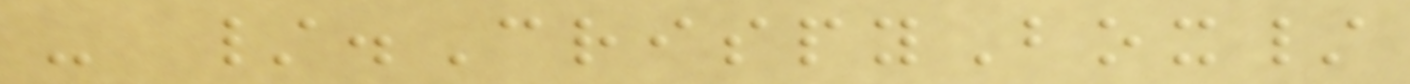- /.CrispyBox/
